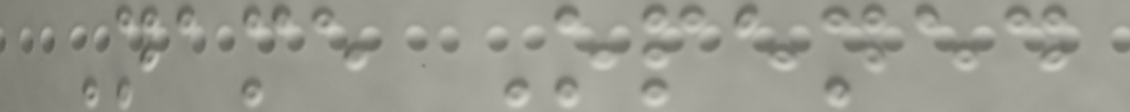Name Opened
